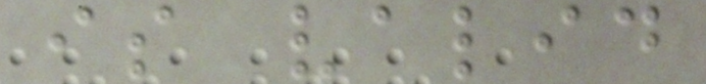is valid
